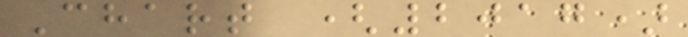Chart (2017)
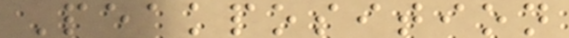Peakposition
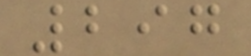297
